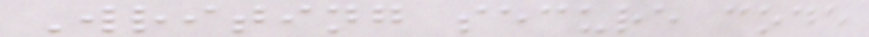Writing secure code
